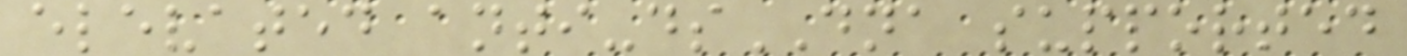elevated anti-dsDNA supported
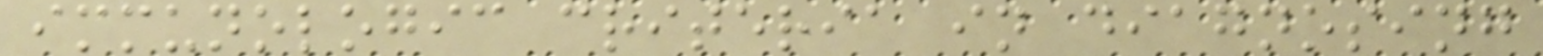immunologic criteria in diagnosing
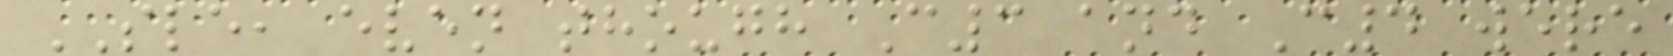SLE, even though C3 and C4 were
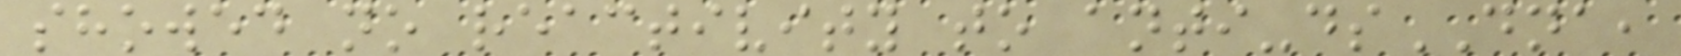showed no reactivity to anti-dsDNA,
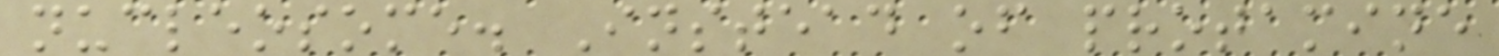nucleosome. Instead of protamine
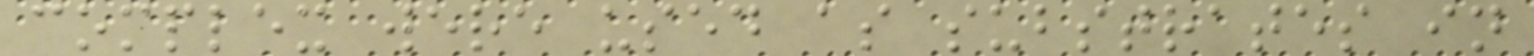complex were used as substrates in
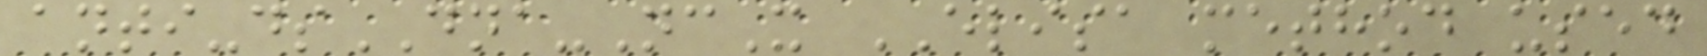anti-dsDNA-NcX ELISA method used
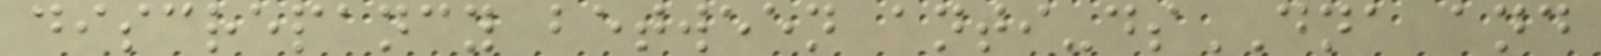discrepancy between anti-dsDNA and
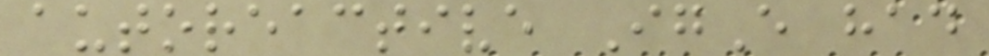autoreactive IgE had
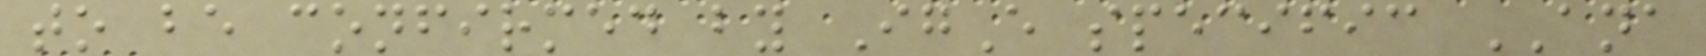to be confirmed by IgE specific ANA
